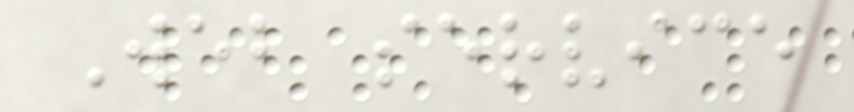Web service
